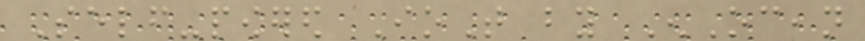Self-powered IoT by EnOcean
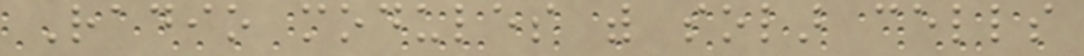Radio modules with solar cells
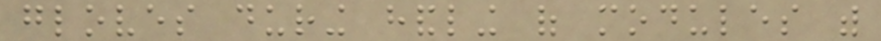gloves during handling of modules with
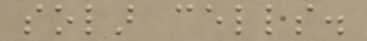solar cells.
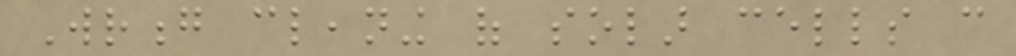Wrong cleaning of solar cells can
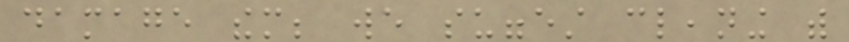damage them; we suggest cleaning with
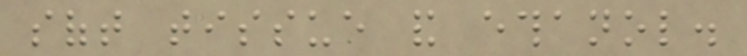soft tissue and ethanol.
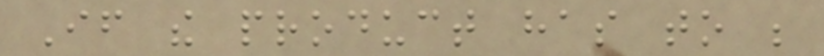If the product has to be
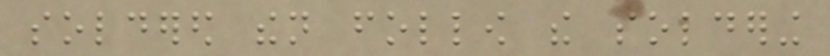soldered then follow the soldering
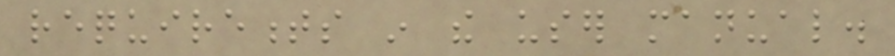requirements in the user manual.
